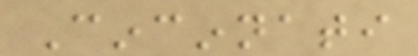Cincinnati
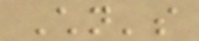Children's
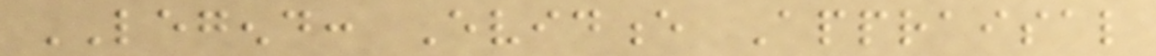LEGEND: Evidence Appraisal
